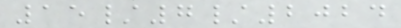15/7/2024
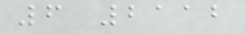6 2112
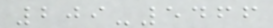209-5466
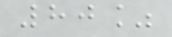80%
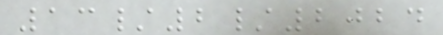13/2/2024
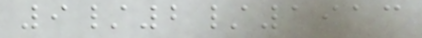9/2/1913
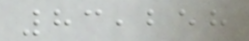83,258
